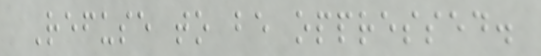Refuse to be oppressed.
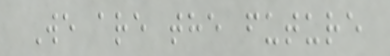We are the future
